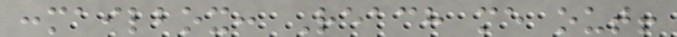:mailbox: Reach me out!
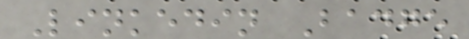Linkedin Badge
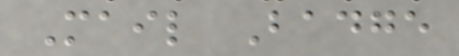Mail Badge
